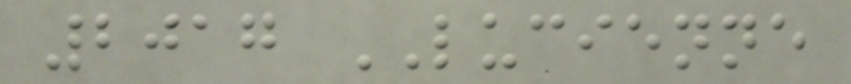2017 LUCIENNE
